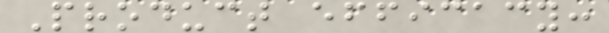Product efficacy:
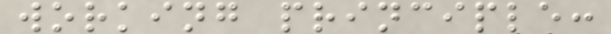working principle:
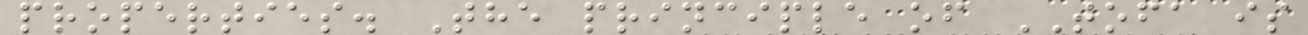properties. The principle of TOFA is
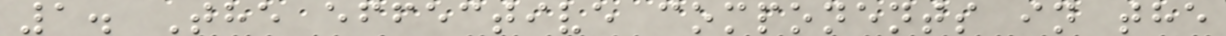1. The effective components in the
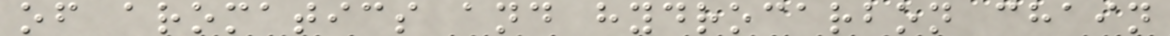of aromatics and hydrocarbon chain
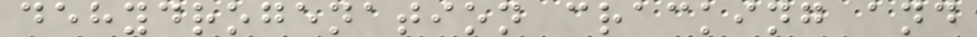dehydrogenation cracking and
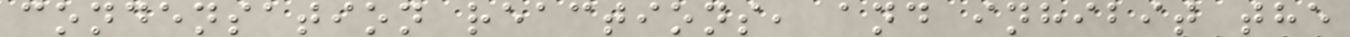condensation reactions, and inhibit the
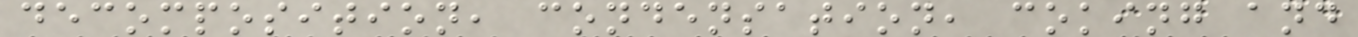decomposition, condensation, coking and
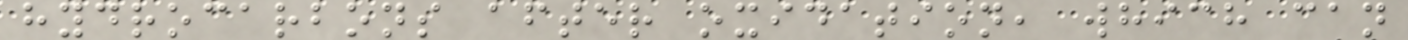hydrocarbons after oxidation, which can
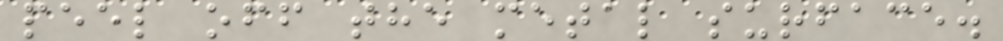peel off the metal surface.
